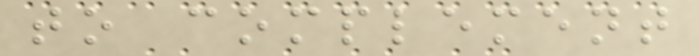to complement
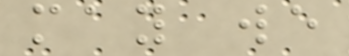may we
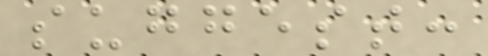suggest:
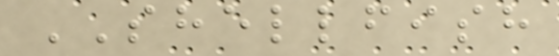SHELLFISH
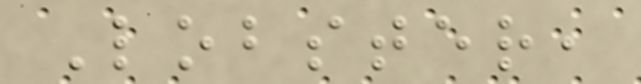Lobster,
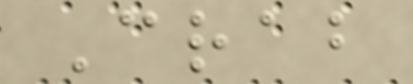Crab
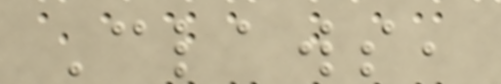Claws,
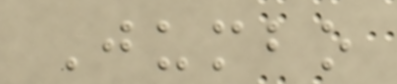Jumbo
